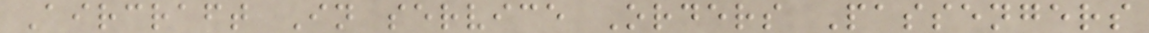Aircraft In service Orders Passengers
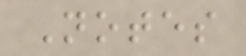Notes
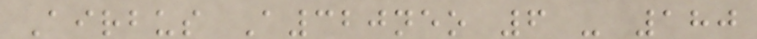Airbus A320neo 6 - 180
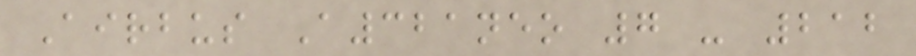Airbus A321neo 7 - 212
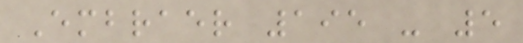Embraer 195 - 5
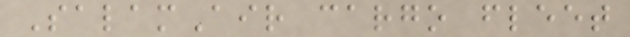SalamAir cargo fleet
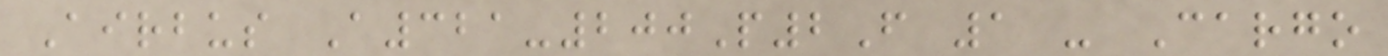Airbus A321-200P2F 1 - Cargo
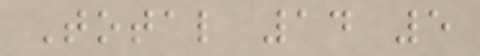Total 14 5
